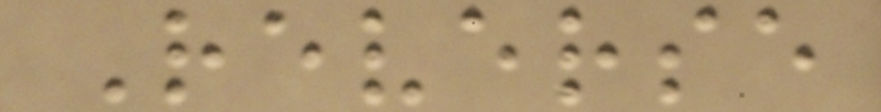Reverse
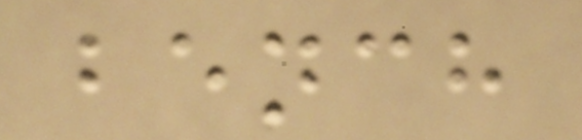bench
